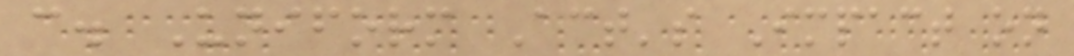c. Uniform Act's Impact on
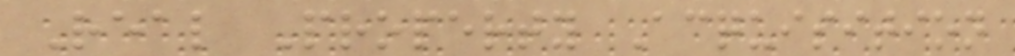Real Property Acquisition
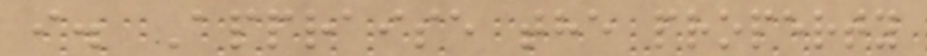i. Appraise the property
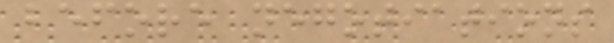before negotiations
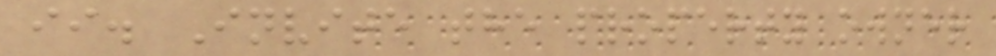ii. Invite the property owner
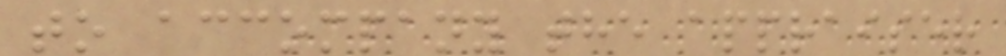to accompany the appraiser
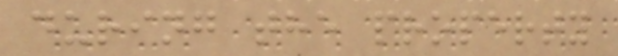during the property
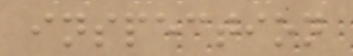inspection
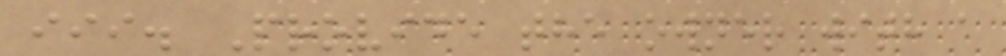iii. Provide the owner with a
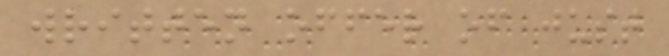written offer of just
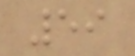59
